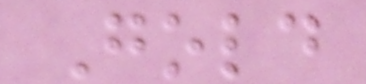Gold
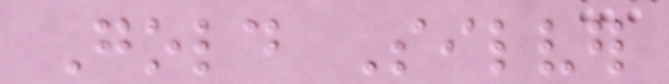Gold Silver
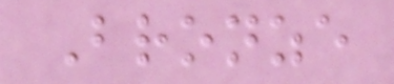Bronze
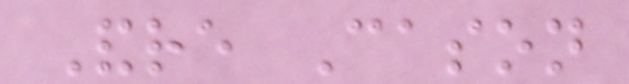Andre Cason
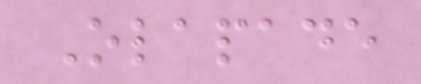Olapade
